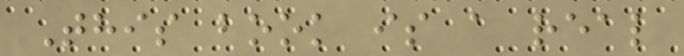This book is a real
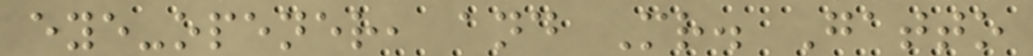eye-opener, and Mr. Gatto
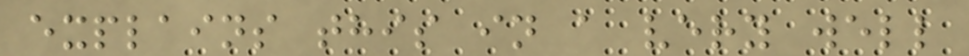explains this in a very well
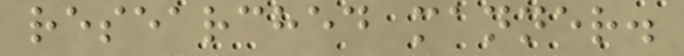researched manner.
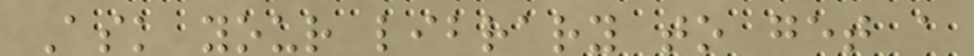Ask your library to get a
